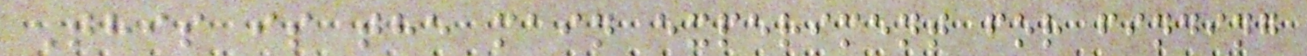This is the main experiment for finding
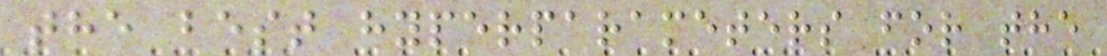the best hyperparameters for the
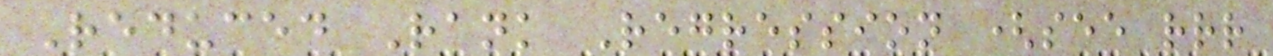Reduced Rank Regression (see rrr
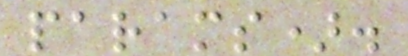params).
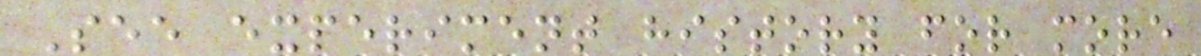See experiment history for more
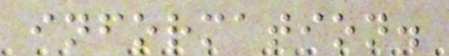information.
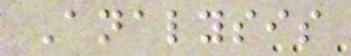Analysis
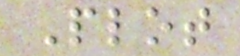Plot
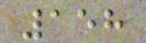158
